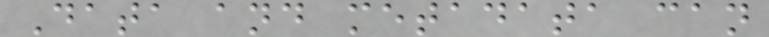Data and metadata can
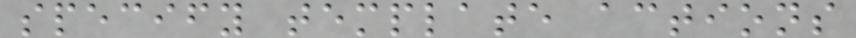specify template actions
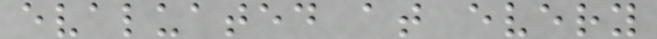evaluated at every
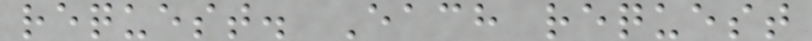request. Each request
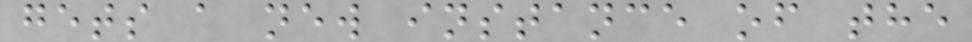gets a new instance of the
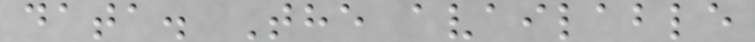data. The available
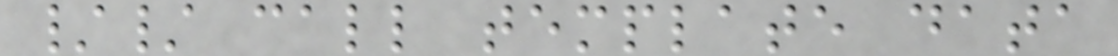// call template data
